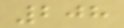208
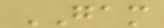GAM
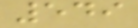549
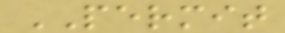PERMIT
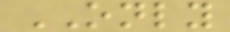ONLY
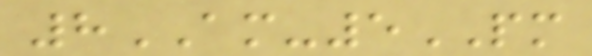8AM-5PM
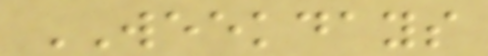WEEKDAYS
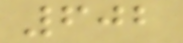602
